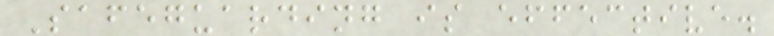Safeguarding is effective.
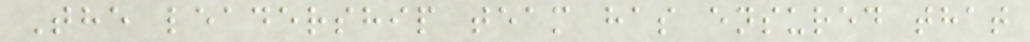The leadership team has ensured that
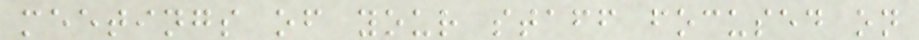meetings of your staff focused on
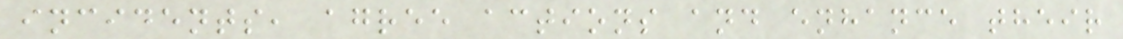incidents, agree actions and enhance their
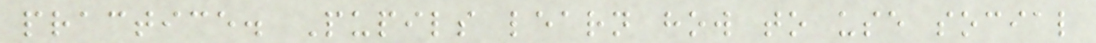practice. Pupils learn how to use social
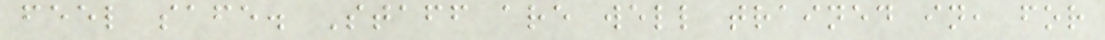feel safe. Staff are well trained in, for
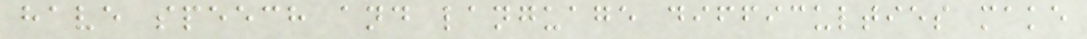have speech and language difficulties make
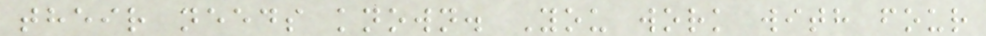their needs known. You work with four
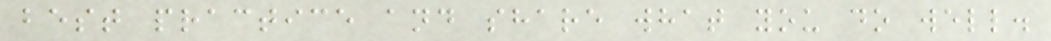best practice and share what you do well.
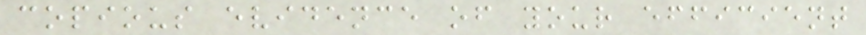copious evidence of your efficient
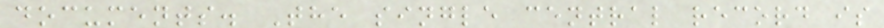documents. The single central record is
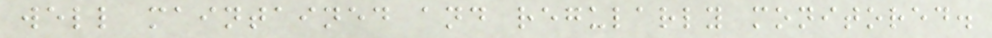well maintained and regularly monitored.
